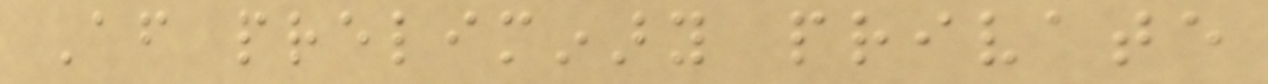After preliminary private
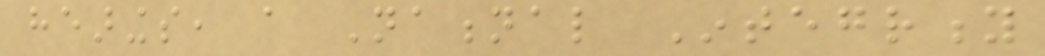hearings, a National Integrity
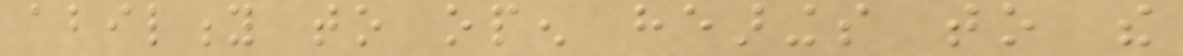ability to open hearings to the
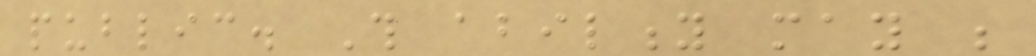public. This ability may be
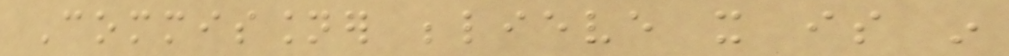Commissioner believe it is in
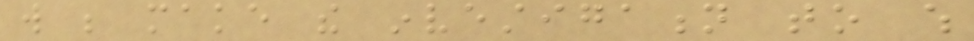will be make the investigation to which
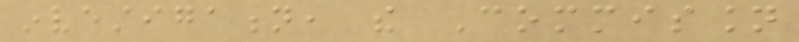investigation, the Commission
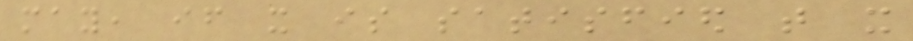may, if it is satisfied that it
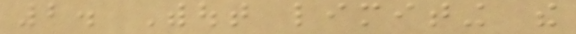2. Without limiting the
